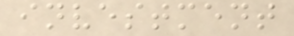investment
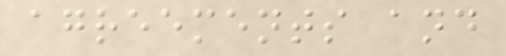agreements and
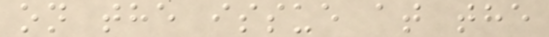on the issue at the
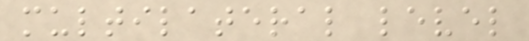multilateral level
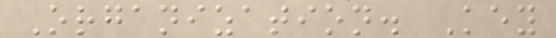Organization. Key
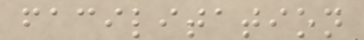facilitation
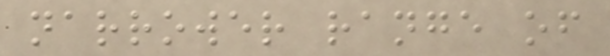narrower range of
